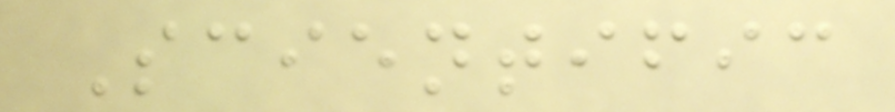Scientific
